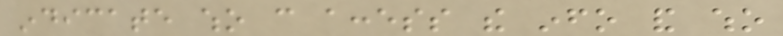indicate who can access the info and who
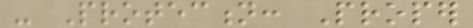- Protection: Proper
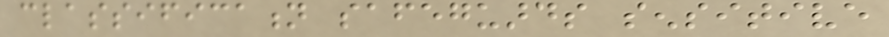classification safeguards sensitive
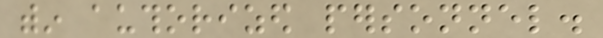within authorized personnel.
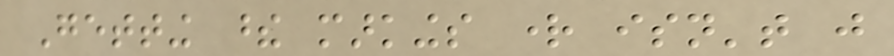Getting these markings right isn't just
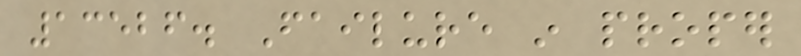13526. Failure in proper
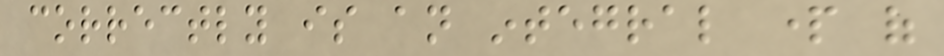correctly is an integral part of
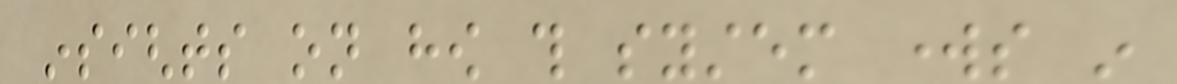insights on how this system works in
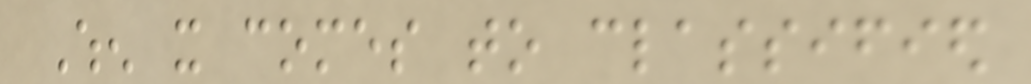When it comes to classified
